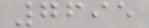7695
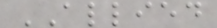ALLIED
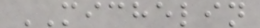MICHELIN
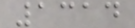1314
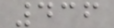436
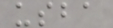usba
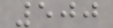500
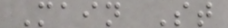Main St
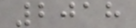2018
